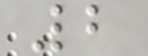2
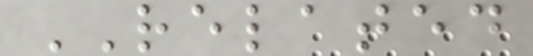RELATED
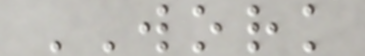WORK
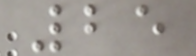25
